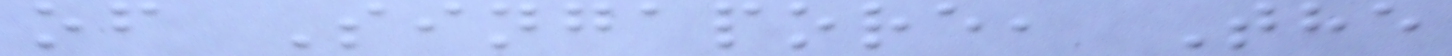of Singapore, The
